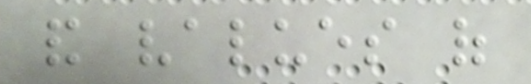and values of
